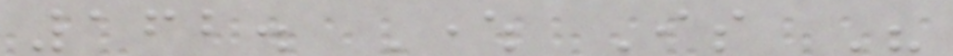162. Where Is His
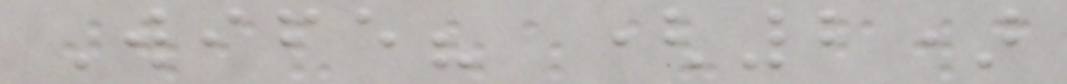Wife? (2)
